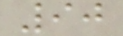90
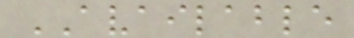AVAILABLE
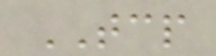TCP
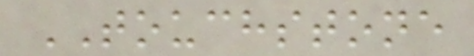TOUCHSTONE
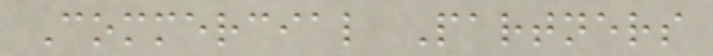Commercial Partners
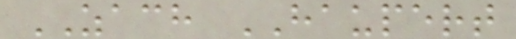ZACH HAUPERT
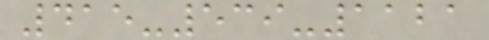415-539-1121
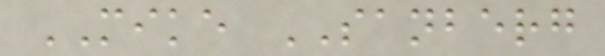MIKE SANBERG
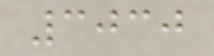3030
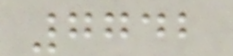7742
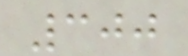300
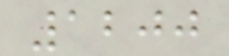1200
